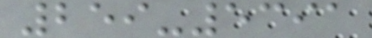259-5391
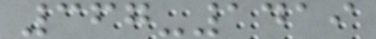367-1419
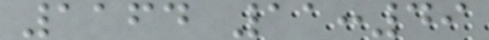1164 11:49
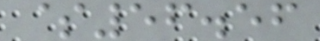$56.56
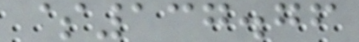$137.76
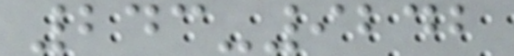243-9242
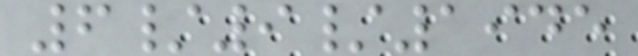6/9/1945
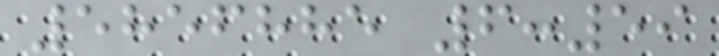5856885 6:59
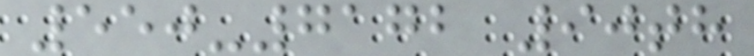550-7172 90th
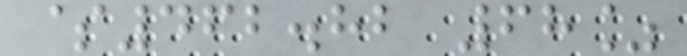$462.82 68%
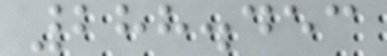288.453
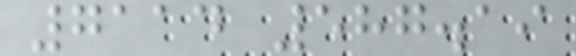7114 587.19
